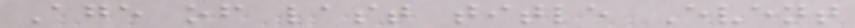Age of last title Event
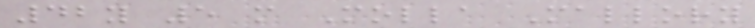42y 5 m Molla Mallory
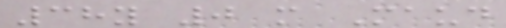38y 0 m Maud
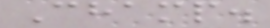Champ.
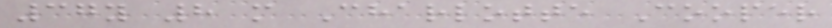37y 8 m Charlotte Cooper
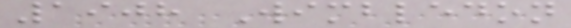1908 Wimbledon
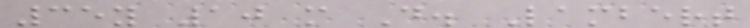35y 10 m D. Lambert
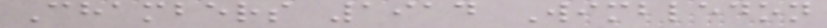Chambers 1914 Wimbledon
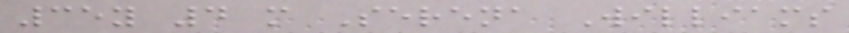35y 4 m Serena Williams
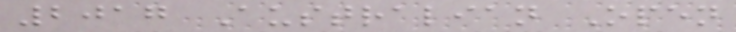2017 Australian Open
